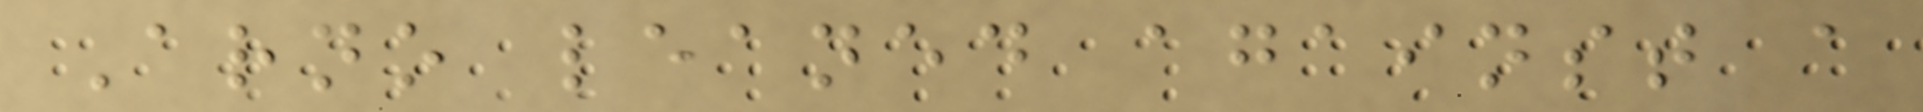Arno leaned against a
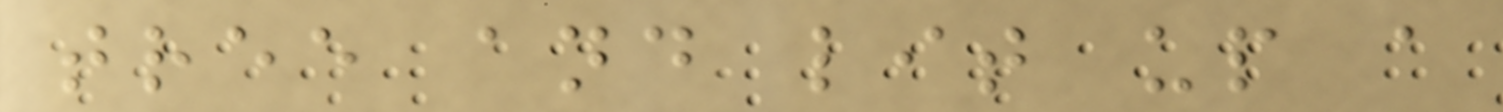tree and lit up a
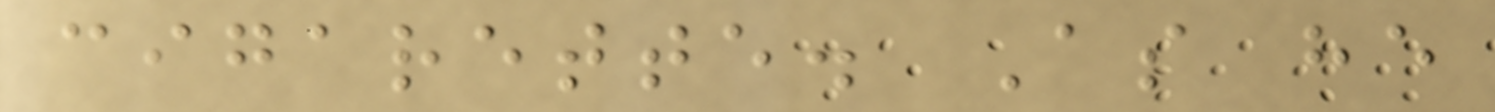cigarette. As he
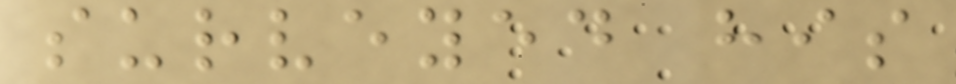surveyed his
